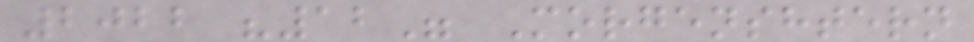2022 "12" Morgenshtern
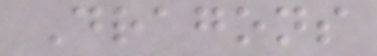Dragons
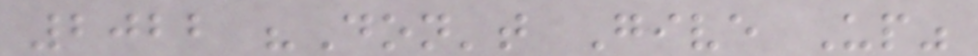2022 "Don't Give Up"
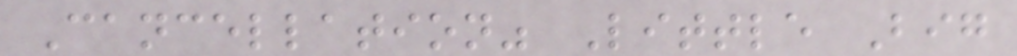Cancellation" Little Big
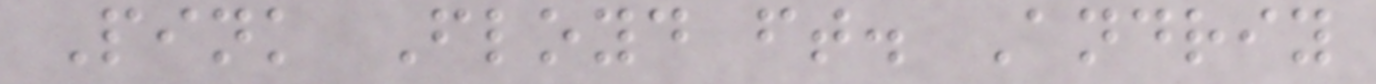Pink Floyd ft. Andriy
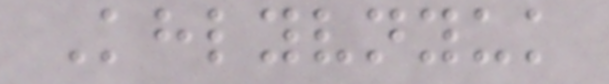Khlyvnyuk
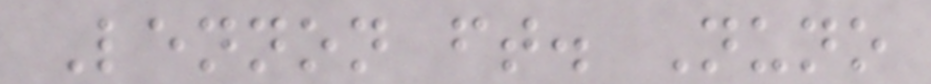Lennon ft. Nuno
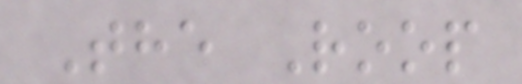The Roop
